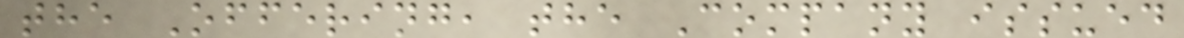the Offering, the Company issued
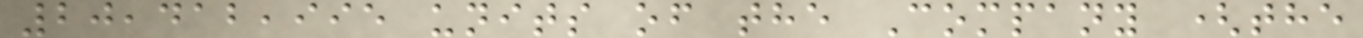20,412,995 units of the Company (the
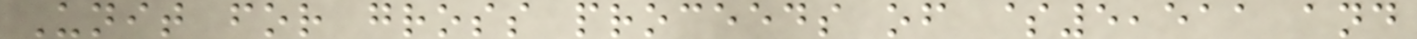Unit for gross proceeds of $5,511 and
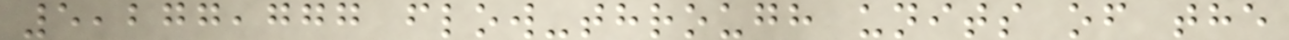5,277,777 flow-through units of the
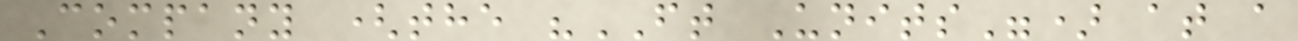Company (the "FT Units") at a
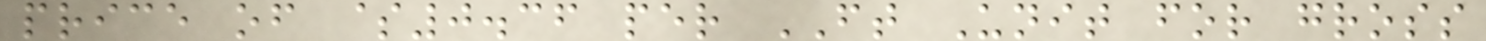price of $0.36 per FT Unit for gross
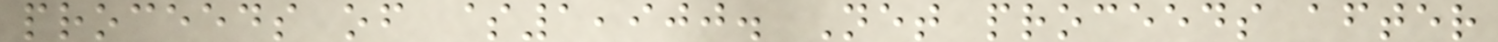proceeds of $1,900. Net proceeds after
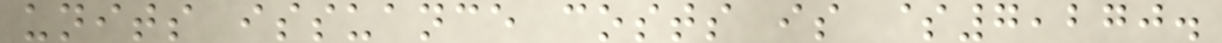units issuance costs is $7,270.
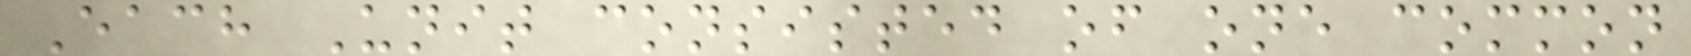Each Unit consisted of one common
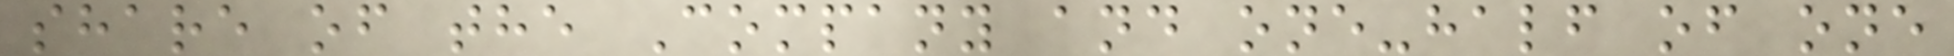share of the Company and one-half of one
